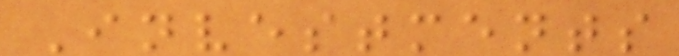Investments
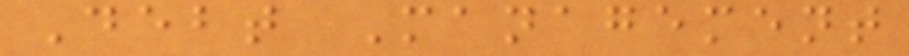Debt Management
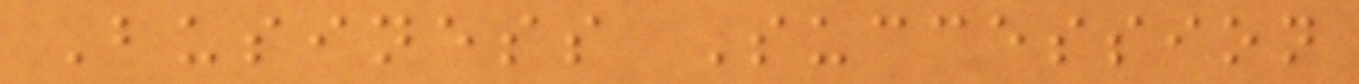Business Succession
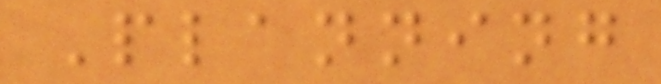Planning
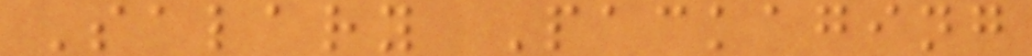Salary Packaging
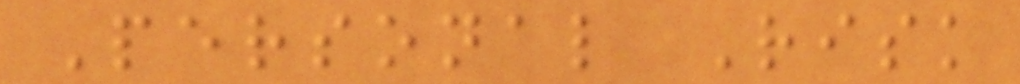Personal Risk
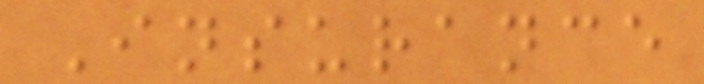Insurance
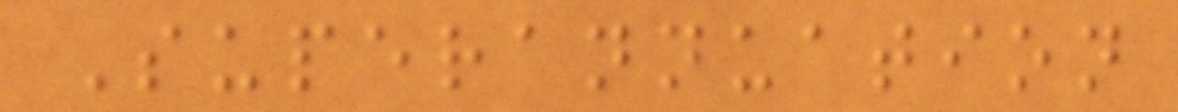Superannuation
